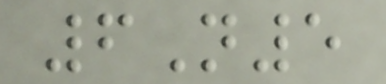6N5
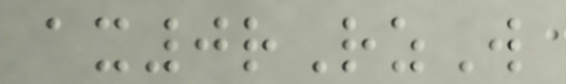ax0rRzW
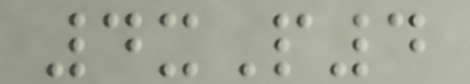4xP4
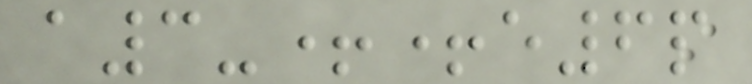a3-++e6p
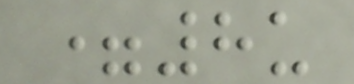=8u
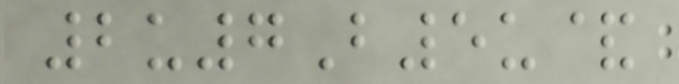2u7B5u&
